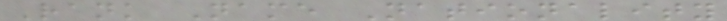Rank Name Nationality
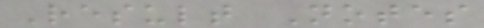Result Notes
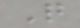Q
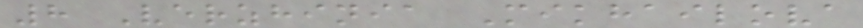8 Verzhinia Mikhailova
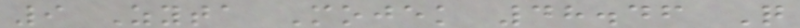9 Zyta Mojek 48.46 Q
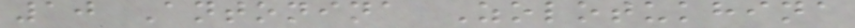10 Antonina Zolotukhina
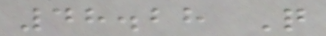48.28 Q
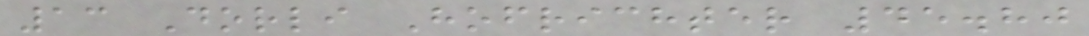13 Dorli Hofrichter 45.80
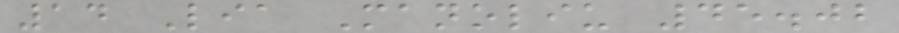14 Lia Manoliu 45.02
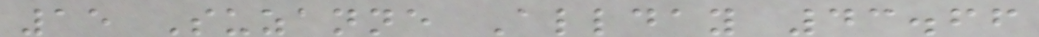15 Suzanne Allday 43.66
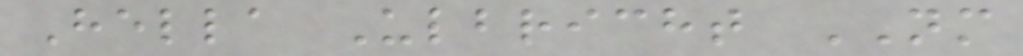Hella Ulbricht NM
